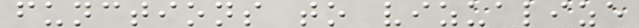functions to vizualize
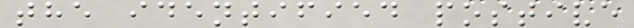the identified postive
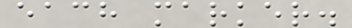each marker.
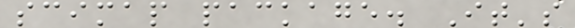scimap package. It's
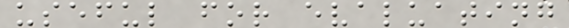useful for evaluating
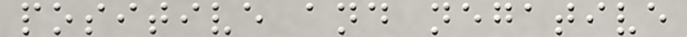positive and negative
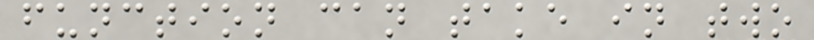function can take in two
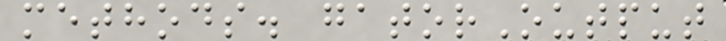methods. gatorOutput
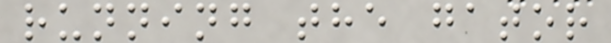running the gator
